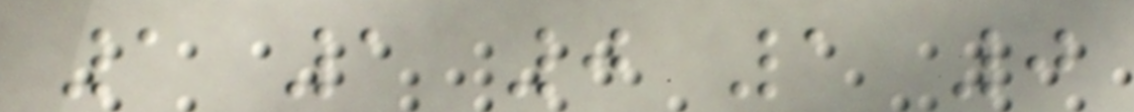1 1 0 1 0
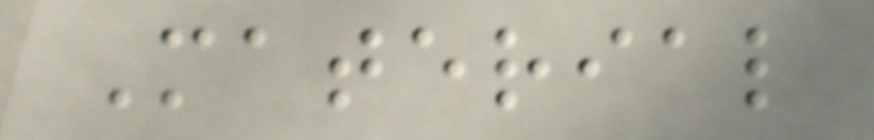Material
